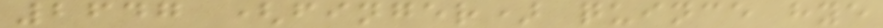2647 (finger) quince hye
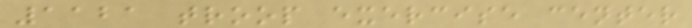1121 troop exercise center
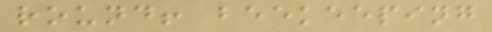round! beekeeping
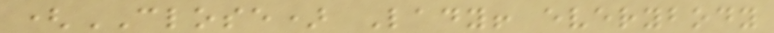(CLOSE) Lady! everybody
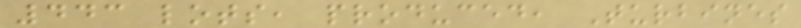443 lots, produced, Turbines
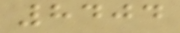8404
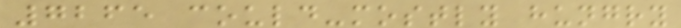7265 could-mostly hungry
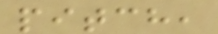pitch,
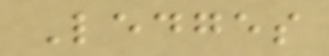Ledges
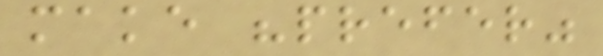make "prefer"
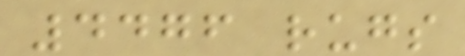4476 rugs
